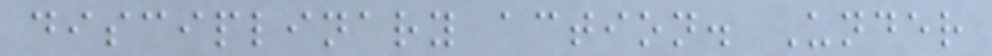disciplinary action. Under
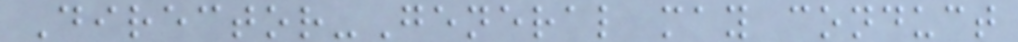Director-General may conduct
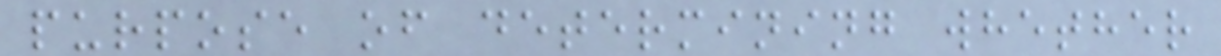purpose of determining whether
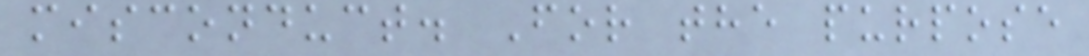misconduct. For the purpose
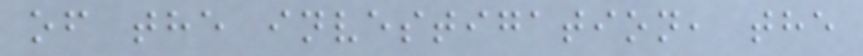of the investigation, the
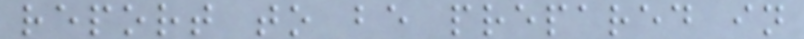report to be prepared in
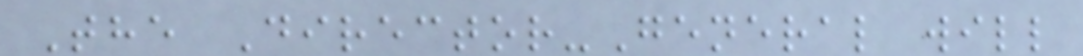The Director-General will
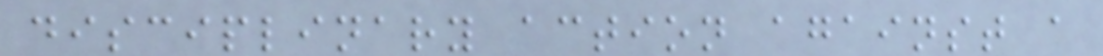disciplinary action against a
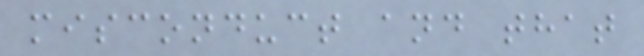misconduct and that
